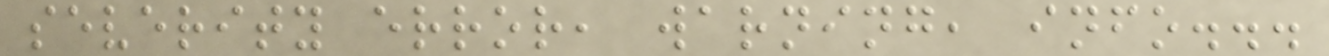severity error, warning, info...
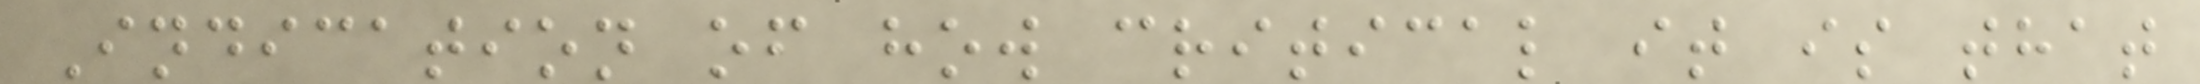Indication of how critical it is that
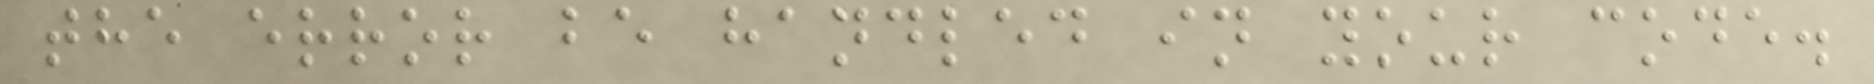the error be handled in your code.
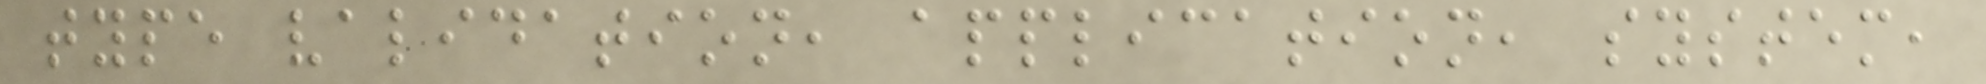type validation, application, system,
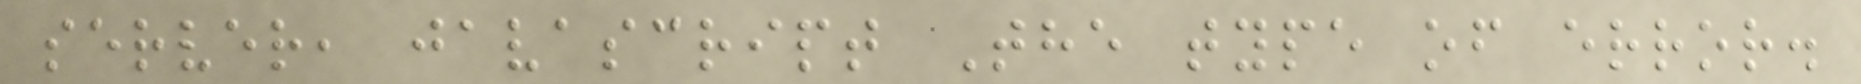server, javascript The type of error.
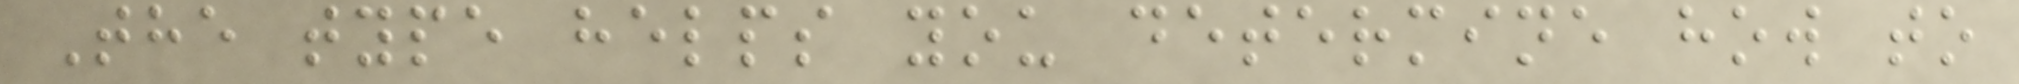The type helps you determine how to
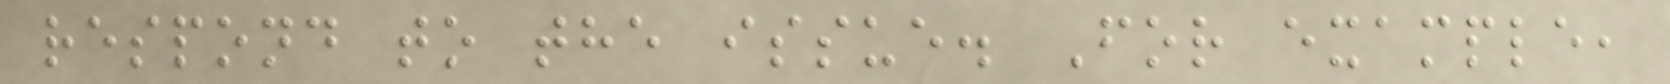respond to the issue. For example,
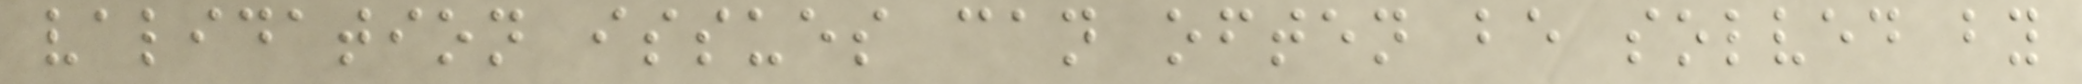validation issues can often be solved by
